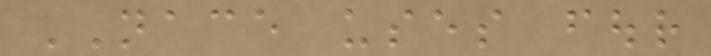NACE uses four
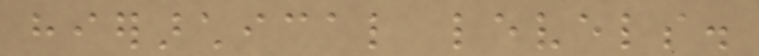hierarchical levels.
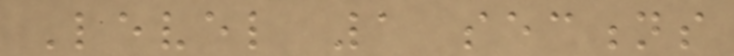Level 1 sections
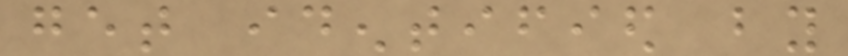get identified by
